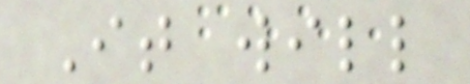It will
